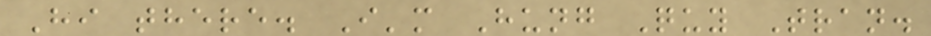Hi there. I'm Hung Quy Tran.
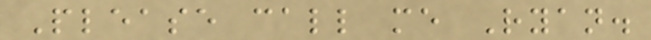Please call me Ryan.
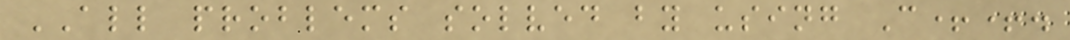ALL problems solved by using C++.
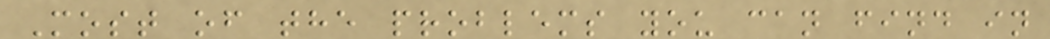Most of the problems you can find in
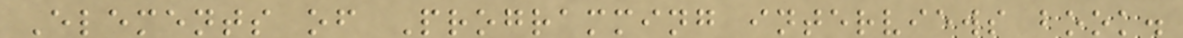Elements of Programming interviews book.
